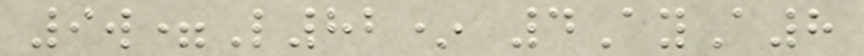9w=L82* 4AyA8
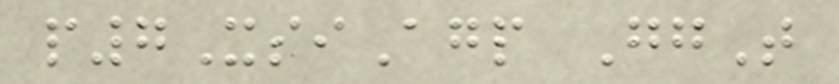p7XsiAgp GgT
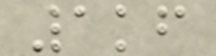1kf
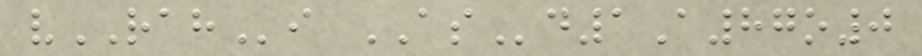vRAHi ASd1A87o0
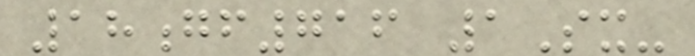18gf716 1Sx-
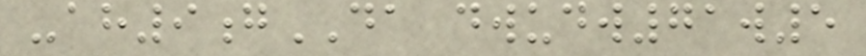-ah9gDA dwudw71w5
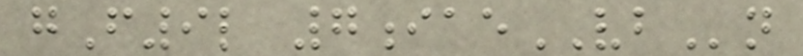gF9l 7iaeVBn
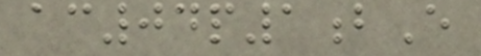ac04p1bE
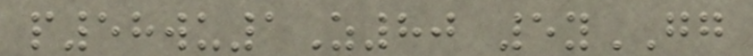p58wu1Z80 5yGG
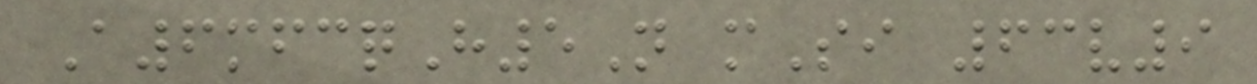A6mfcqH5N mSi 63v9
